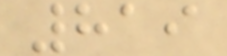819
